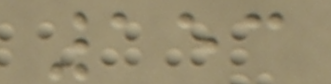153
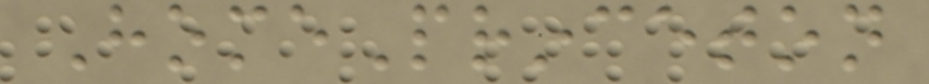HomePrinceton
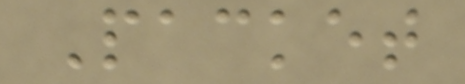Packet
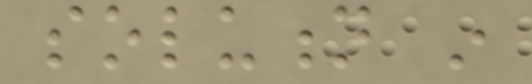solution in
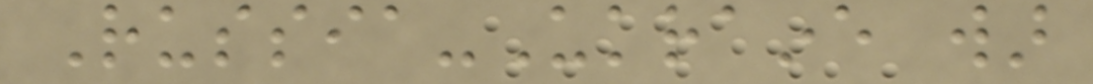Russia-Ukraine war
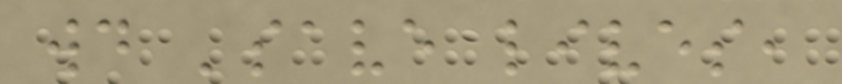would 'save lives,
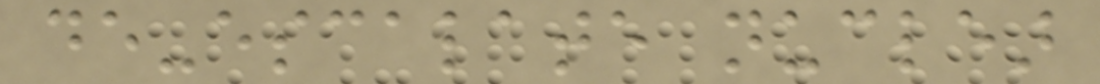de-escalate nuclear
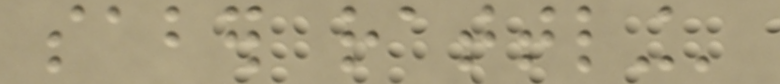saber rattling'
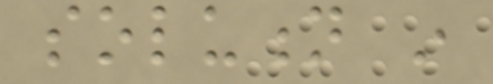solution in
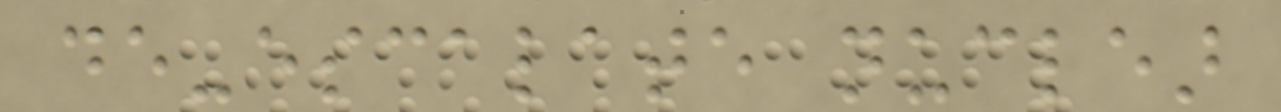de-escalate nuclear
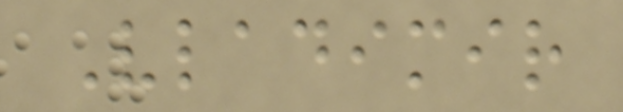Vladimir
